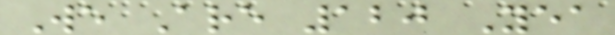We Are 120 Yea
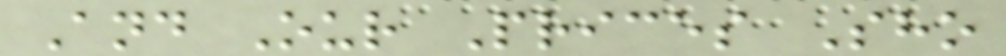And Our Prices Sho
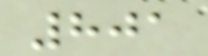801
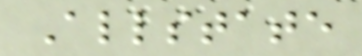Allstate
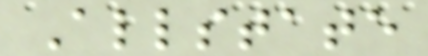Allstate
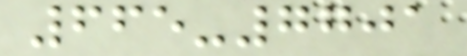665-7701
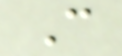C
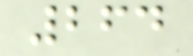264
